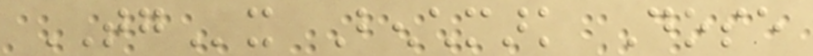TGx Benchmark Dose
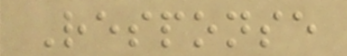Response
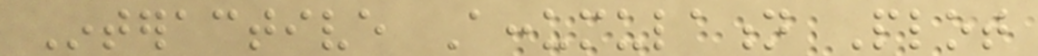Interactive Accumulation Plot
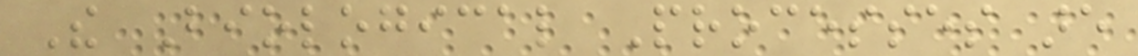The Biological Processes are
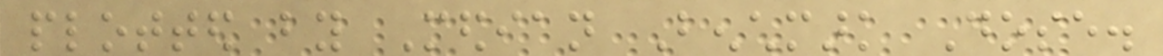plotted by Median Benchmark Dose.
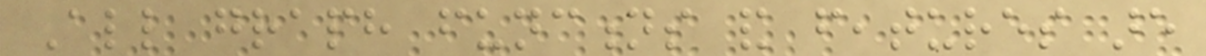All graph functions and features are
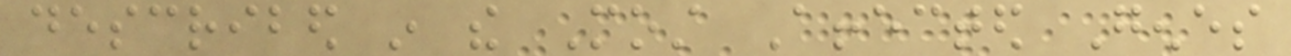described in the Most Affected Genes
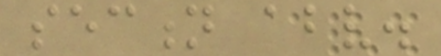section above.
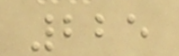225
